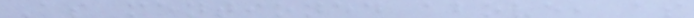As mentioned above, as
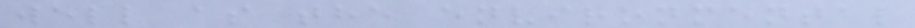well as the environmental
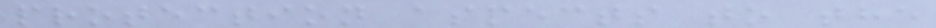protection aspects to the
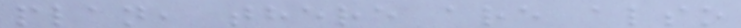plan, there are also
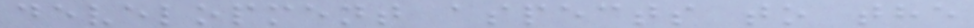development aspects to the
